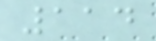114
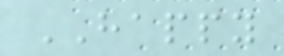HAPPY
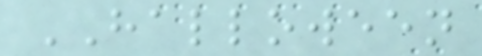HALLOWEEN
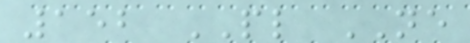152 PL NE
